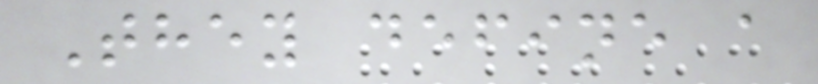They define a
